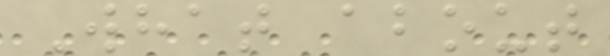What about
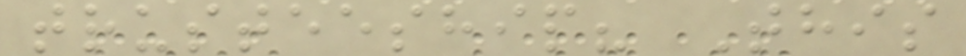trusteeship? This
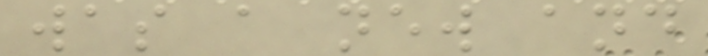was a new and
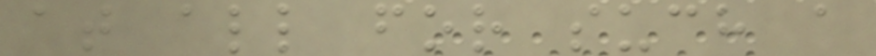at all for such a
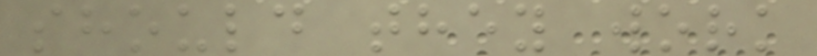should they work
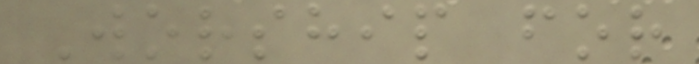Worship for
